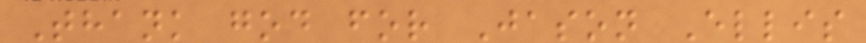Thank god for Jason Ellis
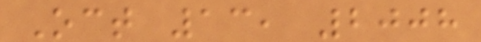Oct 13, 2008
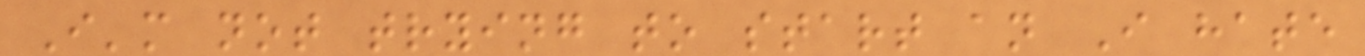I'm not trying to start an I hate
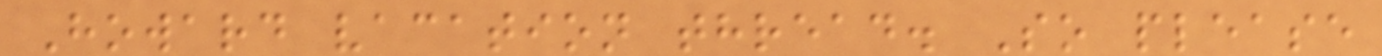Howard vacation thread. So please
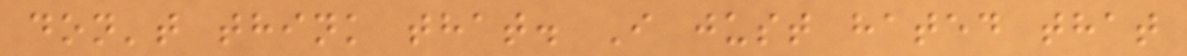don't think that. I just hated that
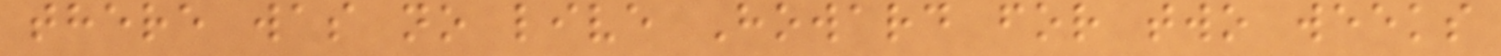there was no live Howard for two weeks
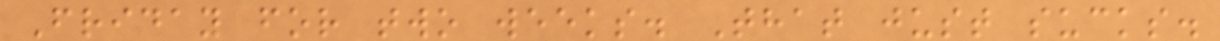Friday for two weeks. That just sucks.
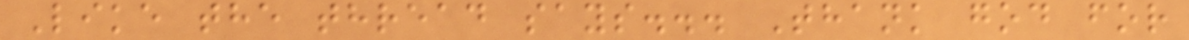Like the thread says... Thank god for
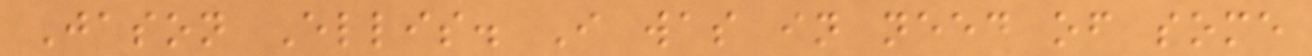Jason Ellis. I was in need of some
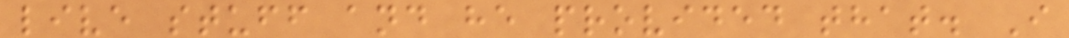live stuff and he provided that. I
